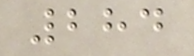284
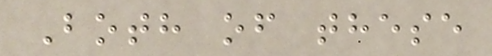Both of these
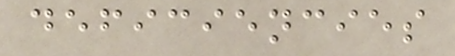deficiencies
